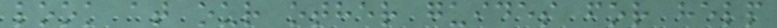look at our other guides for help
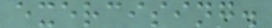exercising.
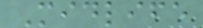Midlife
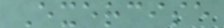Exercise
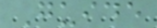Guide
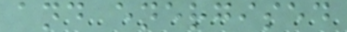and energised
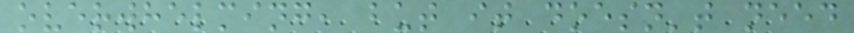overwhelming, but it doesn't need
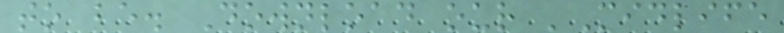to be. Download our 'Midlife
